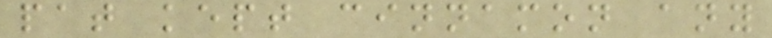pat kept cinnamon any
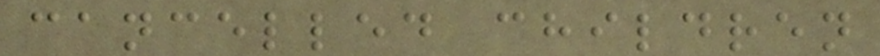cancelled children
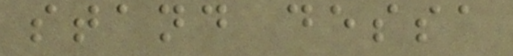stand dessa
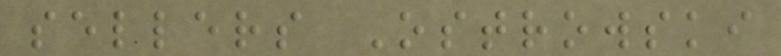sellers Ostrowski
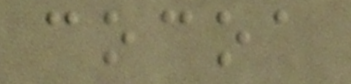cocoa
